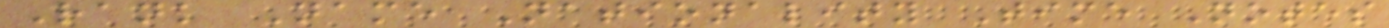Rank Name Nationality Time Notes
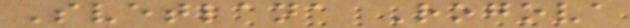Svetlana Rogova
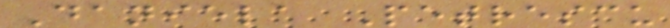Daniela Petrescu
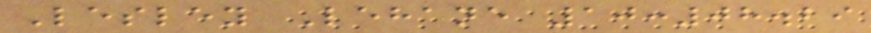Lesley Lehane 10:08.29
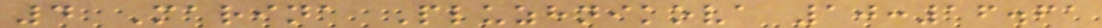4 Marina Pluzhnikova 10:16.61
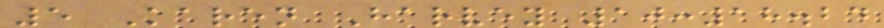5 Karen Harvey 10:18.24
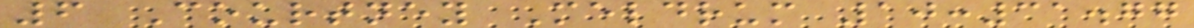6 Courtney Meldrum 10:31.77
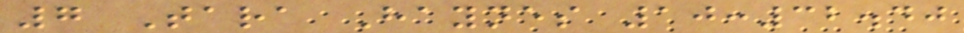7 Tara Haynes 10:32.40
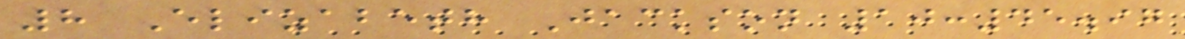8 Elizabeth Jackson 10:45.97
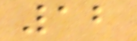12
